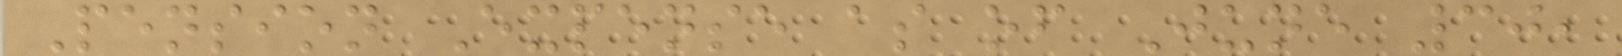Pension Expense as of June 30,
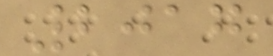2017
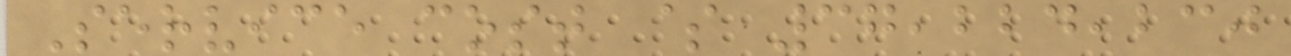Service cost $ 37,224,230
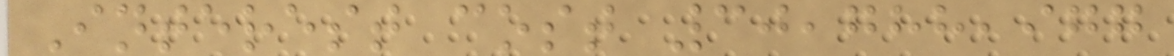Interest cost 30,788,977
